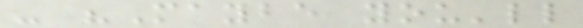- "Maybe you'll
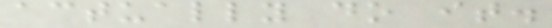actually do it.
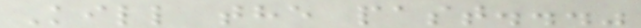Kill the past..."
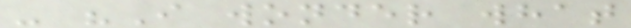- "I wonder what
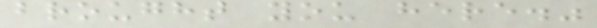brought you here."
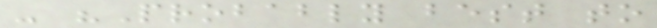- "Probably best to
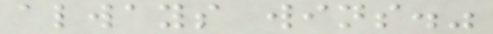always wins."
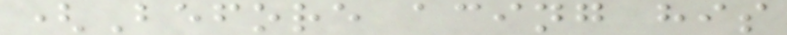(Before acing his
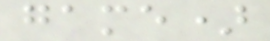game)
